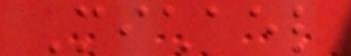Michael
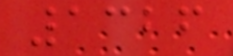1326
